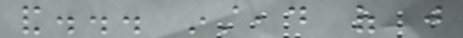and... instead of just
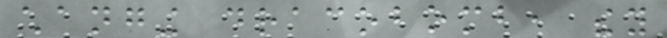changing dracobomb, they
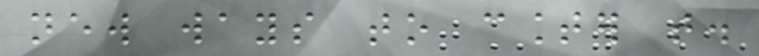new ways to counter that.
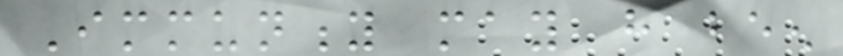Immunity may have been
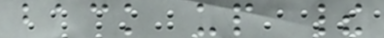back up their
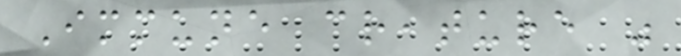Immune creature was
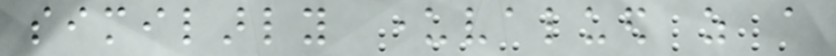similarly undervalued as a
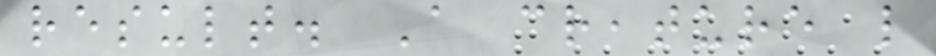result. A creature like
